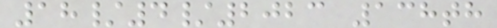18/4/2023 138th
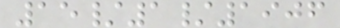15/1/1906
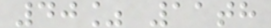40% 11th
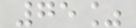75%
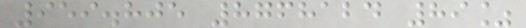959.805 8768124 89%
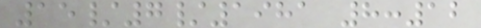15/7/1981 8:12
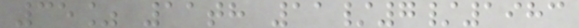35% 11th 11/7/1983
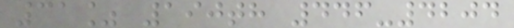31% 190th 446-4204
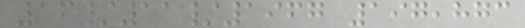16/11/1967 197,873
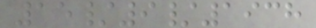15/9/1938
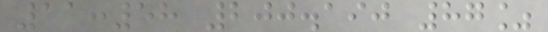11:58 200.190 87%
